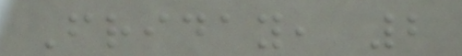Friday, 2
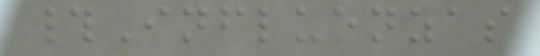#Influenzas
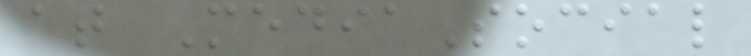at MediaSocial
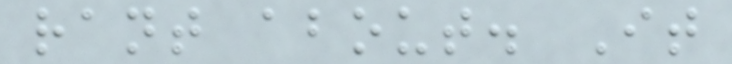rant about. It
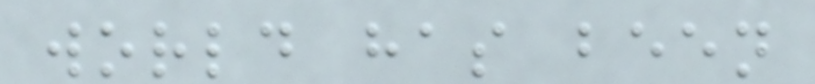world has been
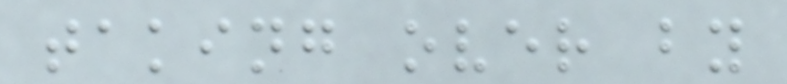taking over by
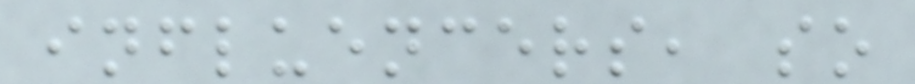influencers, so
